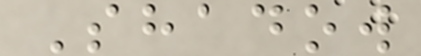Shadow
